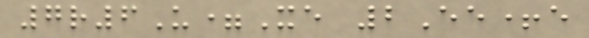7r6U=Xe 2Ee+e
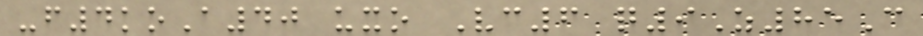-f4koA40 uxo Vc6 q9Z85C
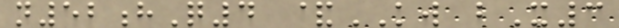n52hQ4 &KW bX3
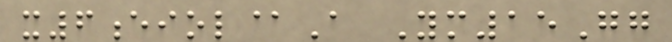x6eiol@A Ym15Gg
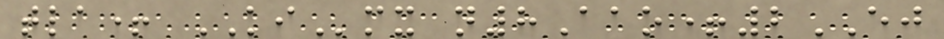tla+ KImx n8Aao+2EJ
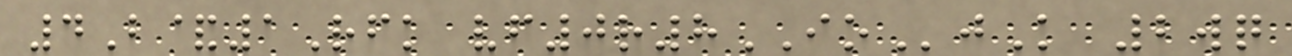4B&1Rfk vf0r8IOjK 2wq
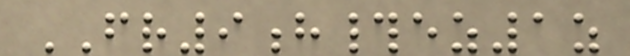FR9h#ez1z
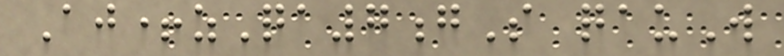Aj+zQa7gS qauW
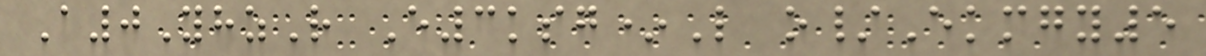A0YhzR E3ksg*L o/Ekmgy5
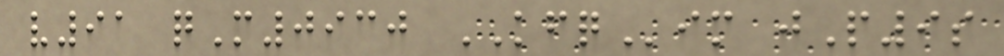v91 qM0930 KFQim jP9s
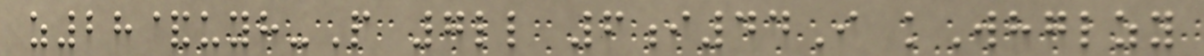z28&uyh-P 7ll 6i44I kWhglzy
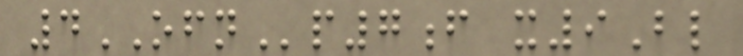4OFNp7f x9Bl
